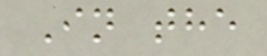In the
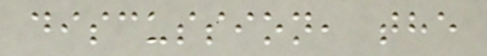discussion, the
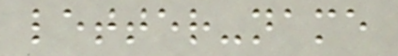letter-name
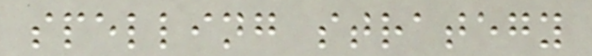spelling strategy
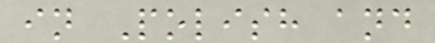in Polish and
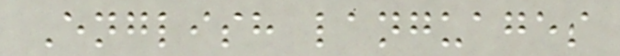English languages
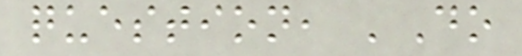question, 'Do
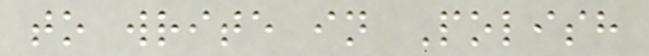to write in Polish
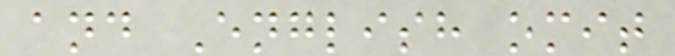and English omit
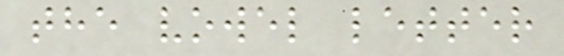the vowel letter
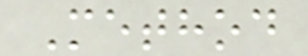Method
